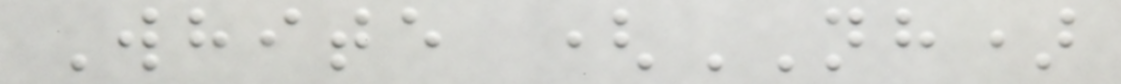White (NH)
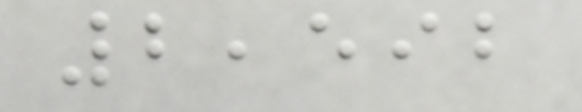2,592
